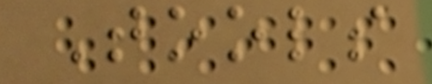Tools
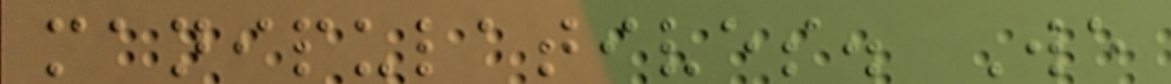manipulatives. We
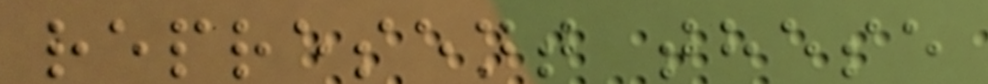represent these
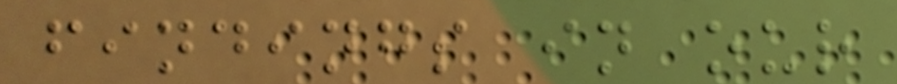findings in our
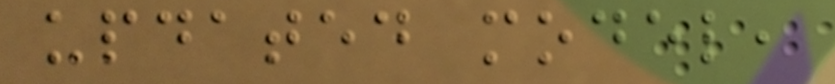updated model,
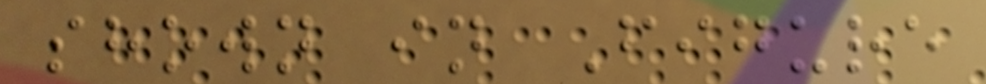shown in Figure
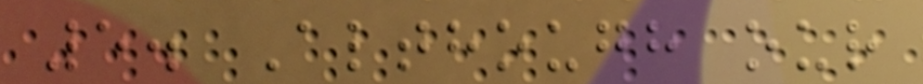5. Although our
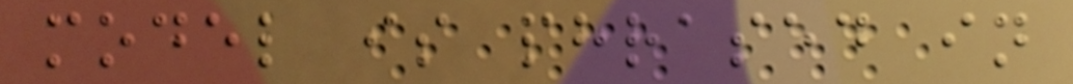model is phrased in
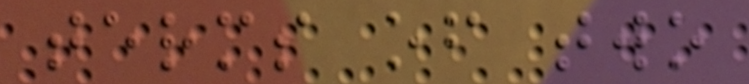terms of two
